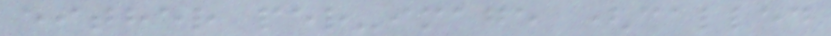either per-image (called
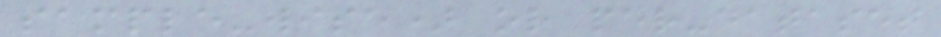sample-wise) or per-dataset
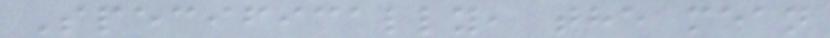Specifically, the mean
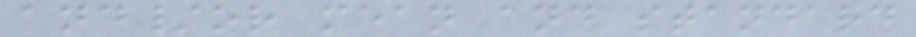and/or mean and standard
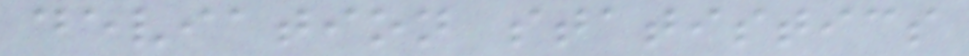deviation statistics
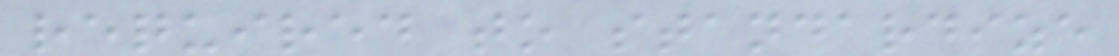required to standardize
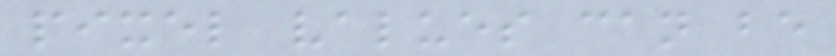pixel values can be
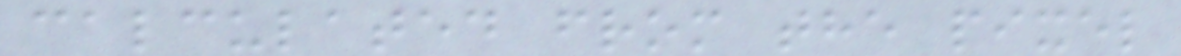calculated from the pixel
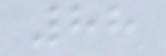88
